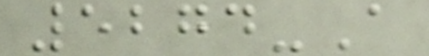5274-A
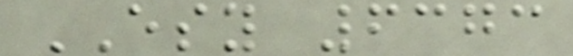ESY 6373
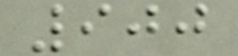900
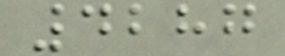4287
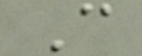C
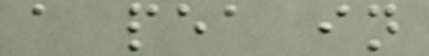a pea in
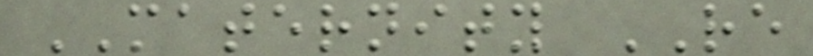MATERNITY RE
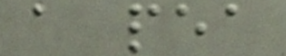a pea
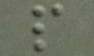p
